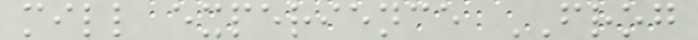mill experience FROG
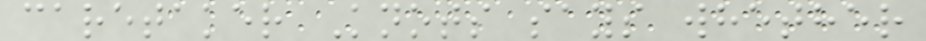caretaker Knots says whether
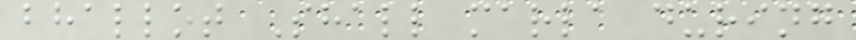bhallot Shall marla during
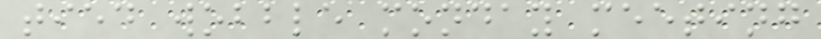tied wobble monday meeting
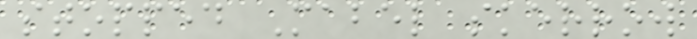stopped Mabel skerrow
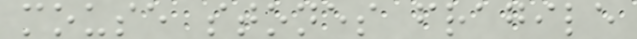mouse stones fragile
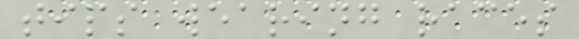tips wearing races
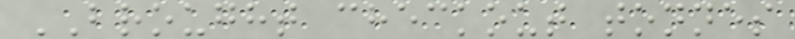BROUGHT checkout tonnes
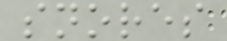snores
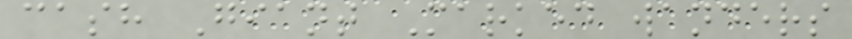cash Giant Marked wanders
